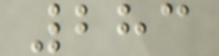283
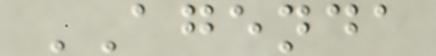AGENDA
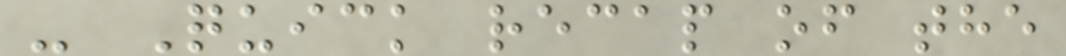- Quick recap of the
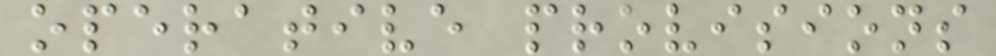operative provisions
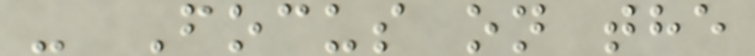- Focus on the
